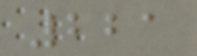221
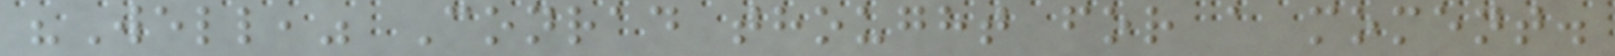"Well," Conrad thought for a moment.
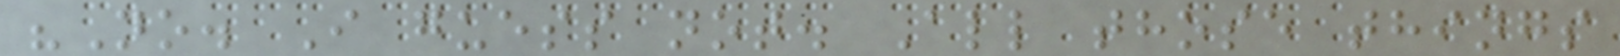"No. I guess not. All those things
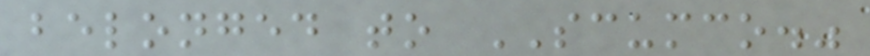belonged to SCUMCO."
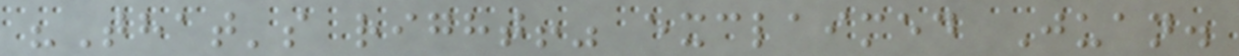"That's right!" exclaimed Juan.
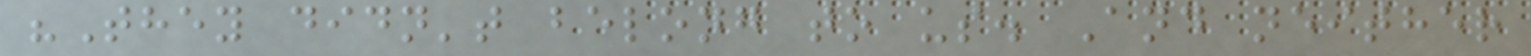"They didn't belong to us. And neither
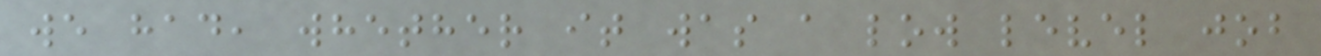we had, whether it was a low level job
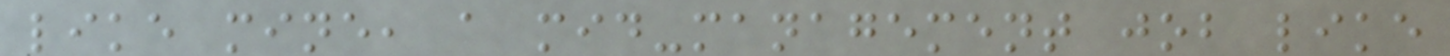like mine, a mid-management job like
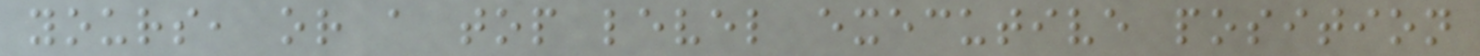yours, or a top level executive position
